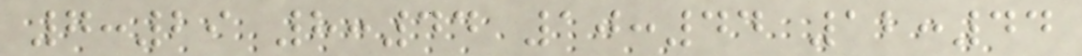7:29 8:44 10:44 12:44
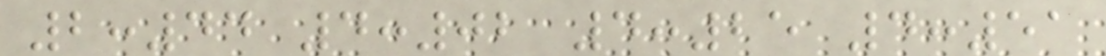2:44 4:02 4:25 4:51
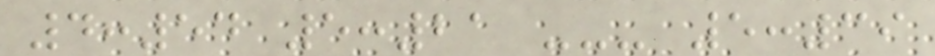4:54 5:21 --- 5:39
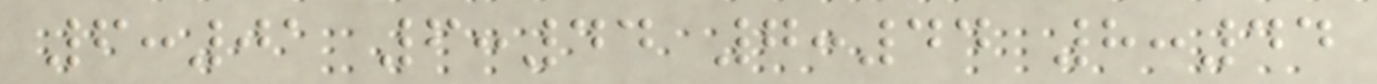6:01 6:44 7:44 8:44
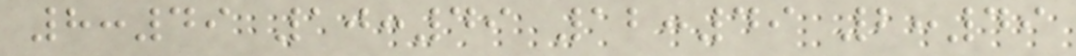8:49 10:49 12:49 2:49
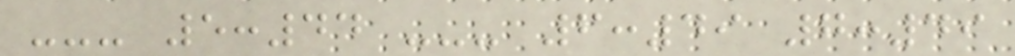--- 5:44 --- 6:49 7:49
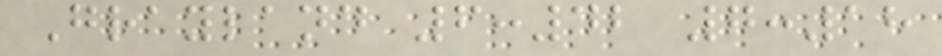Grayland 6:42 7:18
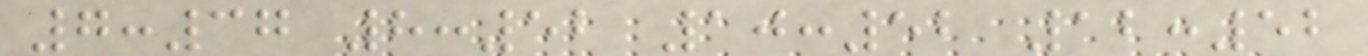7:37 8:52 10:52 12:52
